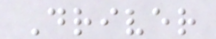Driver
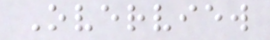Overview
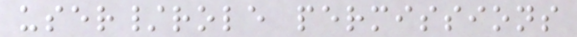user/role permissions
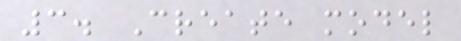3. Create model
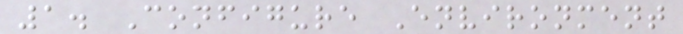1. Configure Environment
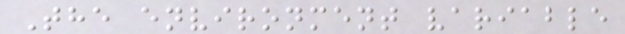The environment variable
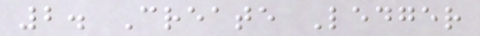2. Create Ledger
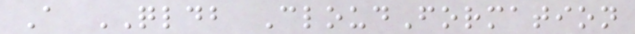A QLDB CloudFormation
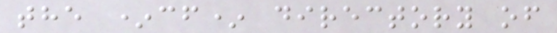the *cf* directory of
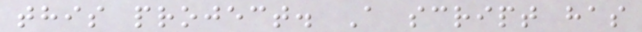this project. A script has
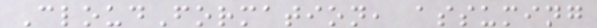CloudFormation, assuming
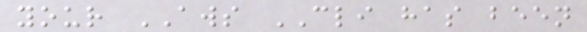your AWS CLI has been
